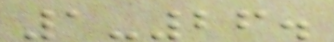1-26.
